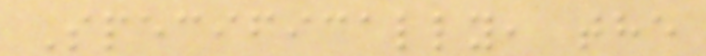Specifically, the
